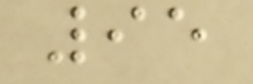95
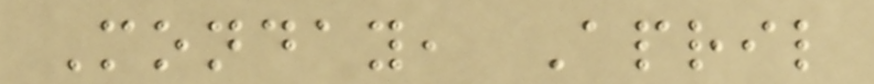Monday, April
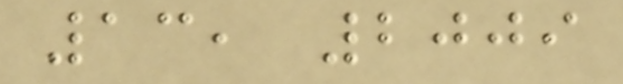13, 2009
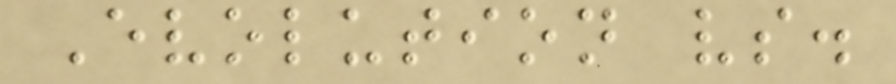Evolution vs.
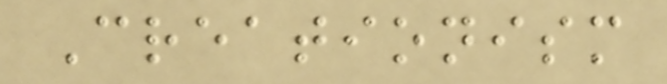Creationism
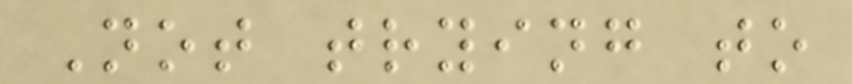Not trying to
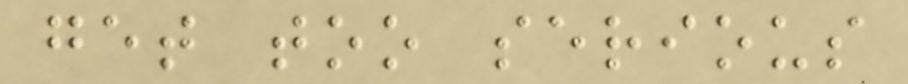get too serious
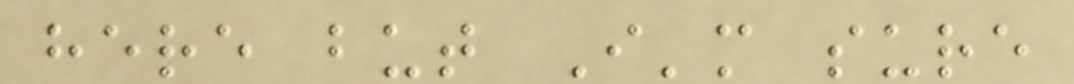here but I'm sure
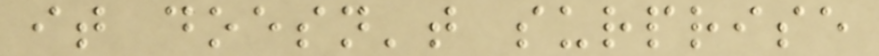it doesn't surprise
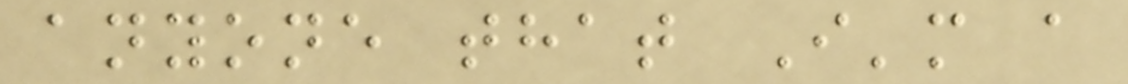anyone that I'm a
